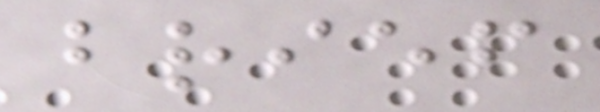brief
